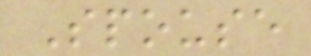Spouse
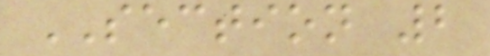SECTION 2
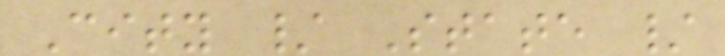City / State /
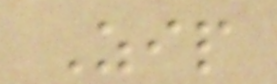Zip
